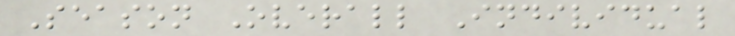Season Overall Individual
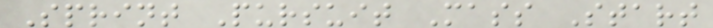Sprint Pursuit Mass Start
